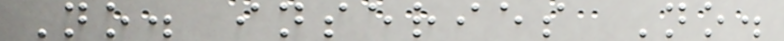No. inseries No.
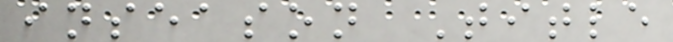inseason Title
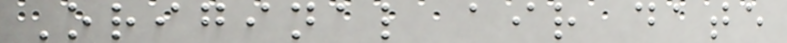Original air date
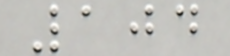104
